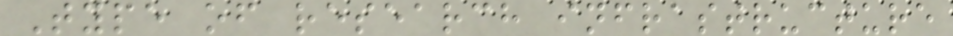Type of research infrastructure
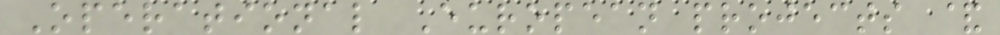Operational European projects &
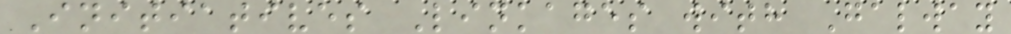Initiatives Linkages with Galway
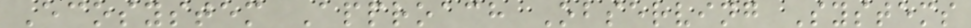Ecosystem Approach Observing Systems
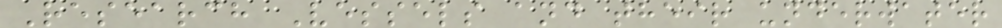Research Vessels and their underwater
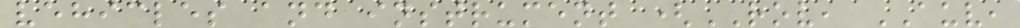vehicles and instrument (ROV, AUV,
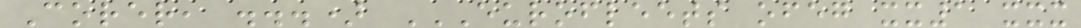Corer, ...) EUROFLEETS OFEG XX1 XXX
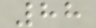88
